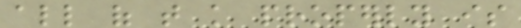all of that knowledge properly is
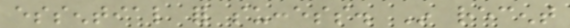essential for success. In recent
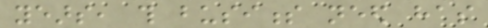years, this business need has
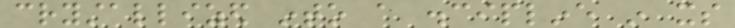crystallized into a discipline in its
